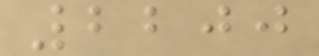2200
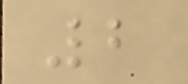2
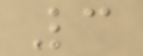3
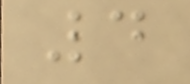4
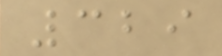329
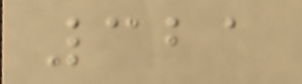321
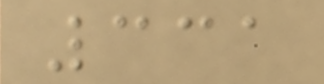331
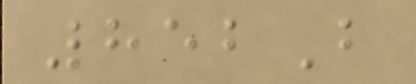852B
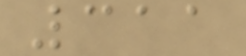311
